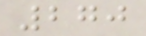270
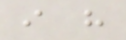i have
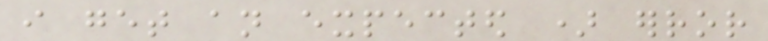i get an expected ) error
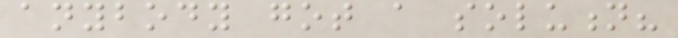anybody got a solution?
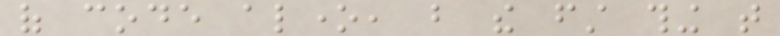of code alone, but the first thing that
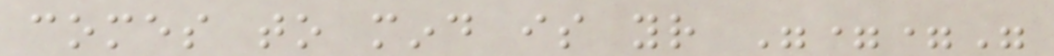comes to mind is your "=="
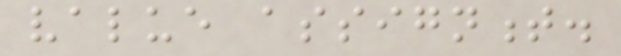value assignment.
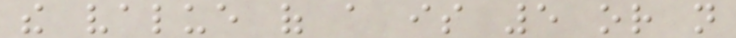the value of a is 5 or not
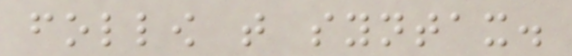follow that syntax.
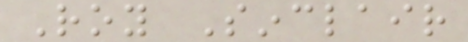Roy Sinclair
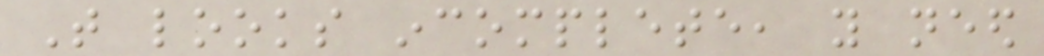That looks incomplete, you need
